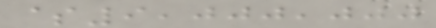$9,000,000
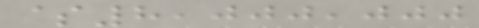$8,000,000
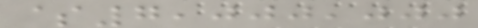$7,000,000
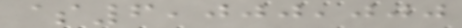$6,000,000
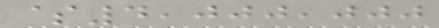$4,000,000
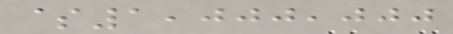$1,000,000
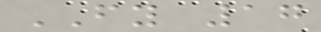FY 17
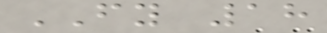FY 18
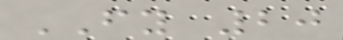FY 20
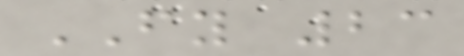FY 23
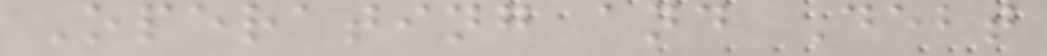Operating and Debt
